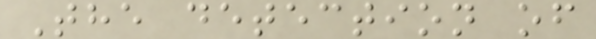The detection of
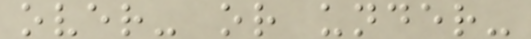over- or under-
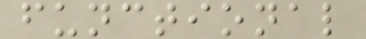functional
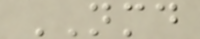NMD
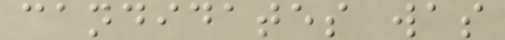candidates was
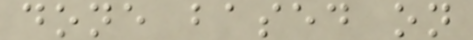done based on
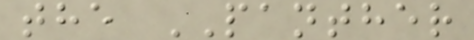the PANTHER
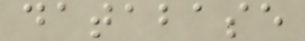database
